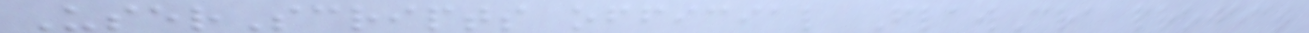UserScripts official FlawCra project
